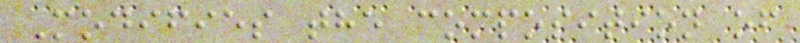Modifies the composition of
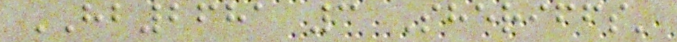HB2681 3 Sheriffs'
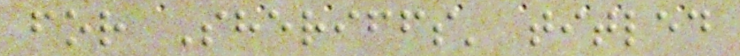for Sheriffs' titled
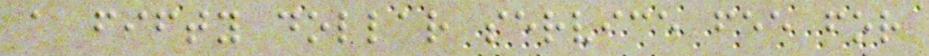a fifty dollar service fee for
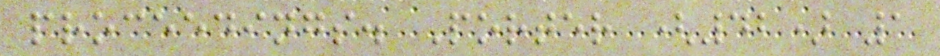proceedings. Porter (42) 1
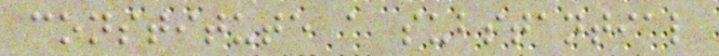constitute a substantial
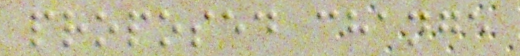proposed change
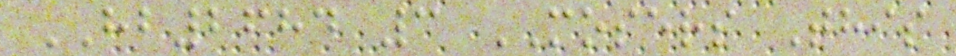HB2684 3 MOSERS This
